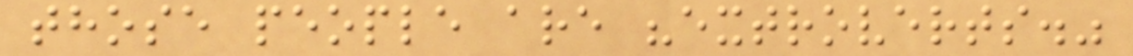those people are "extroverts."
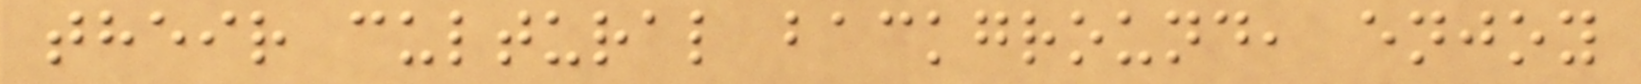their cultural background, enjoy
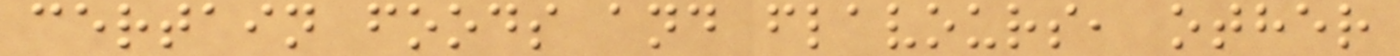certain foods and flavours, other
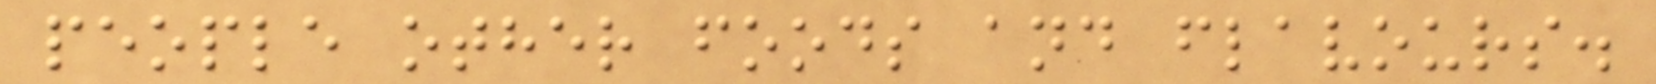people other foods and flavours.
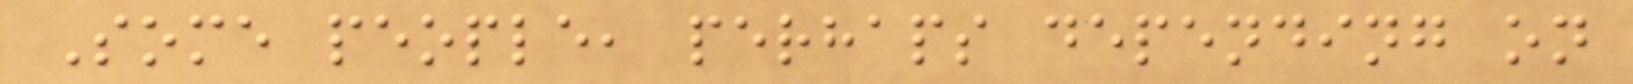Some people, perhaps depending on
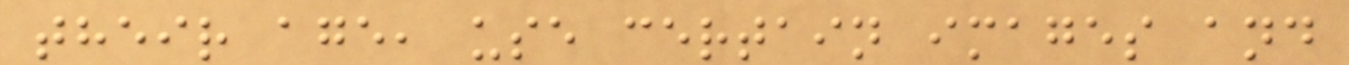their age, use certain images and
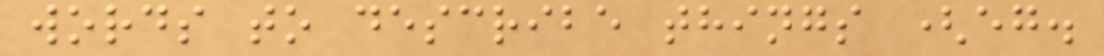words to describe things (eg.
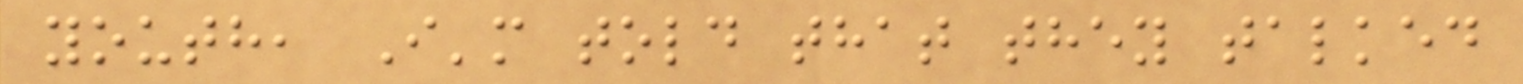youth, I'm told that they talked
